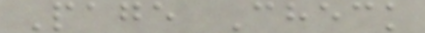Page Check
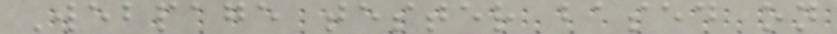Webpage tester based on
